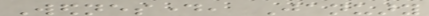Wednesday, January
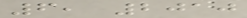6, 2010
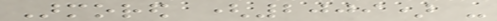Armored (2009) -
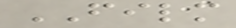FILM
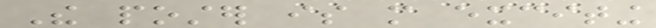The poster is more exciting
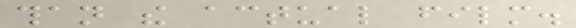than the actual film.
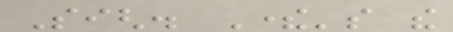Sigh. There's the
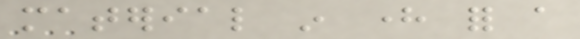material in here for a
